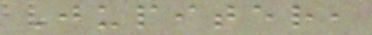Jupiter,
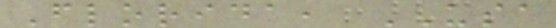Florida, USA
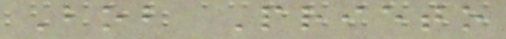Bob Prieto
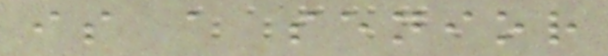is a senior
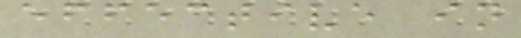effective in
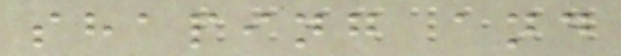shaping and
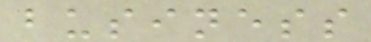business
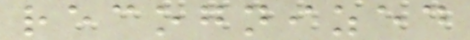recognized
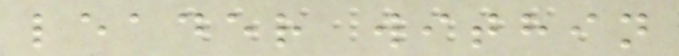leader within
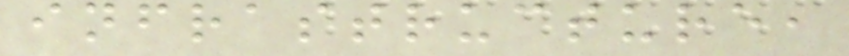infrastructure,
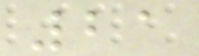21
